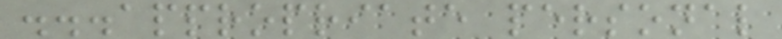...appropriate personal
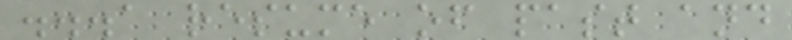...a resume of past and
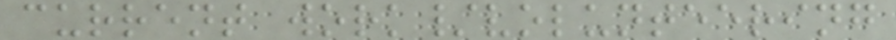current work/volunteering
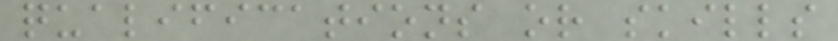qualifications or skills
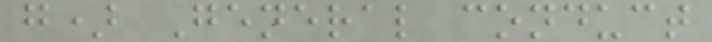g) General conduct
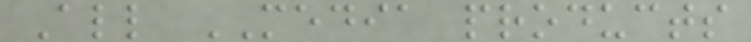All MEDIA products
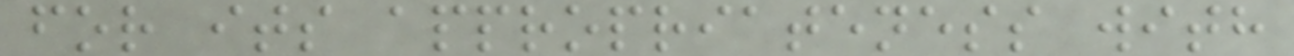for its appropriateness with
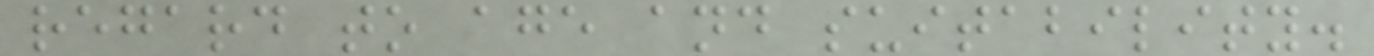regard to age and suitability.
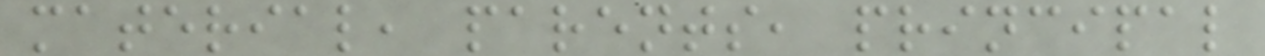material, parents, principal
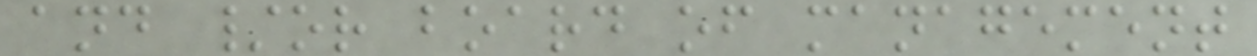and /or board of management
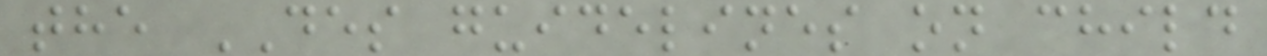the DES guidelines on child
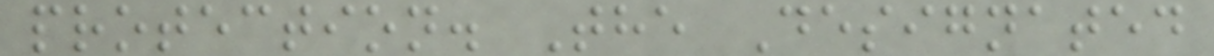protection. The Designated
